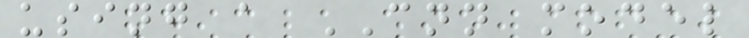using a CNN model
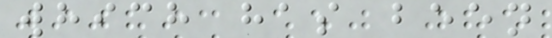which has been
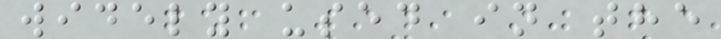widely used in the
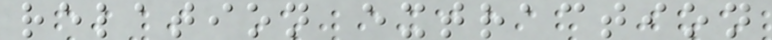relation extraction
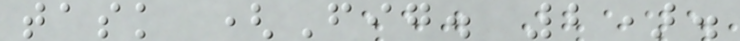task (Fig. 2).
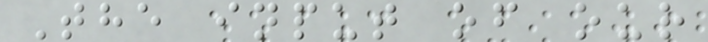The input of our
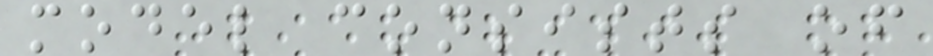model consists of
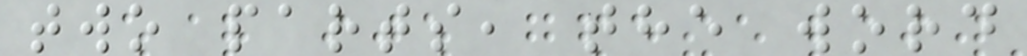two parts, the word
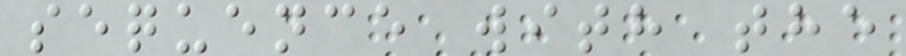sequence with the
